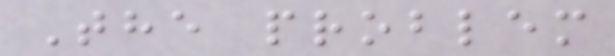The problem
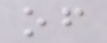of
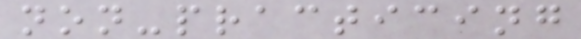non-practicing
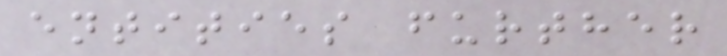entities further
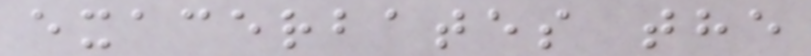exacerbates the
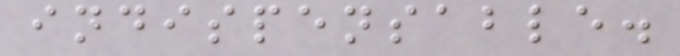indispensable.
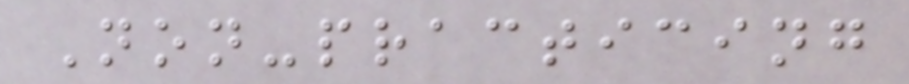Non-practicing
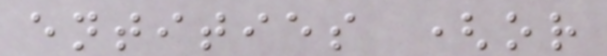entities (or
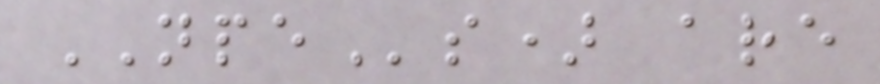NPEs) are
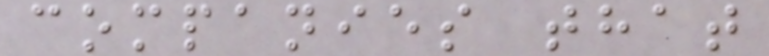companies that
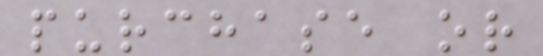purchase or
